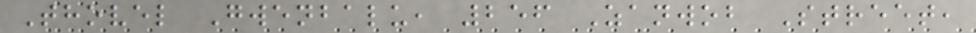Thovel Gwenbalu, 256 Zanwob Street,
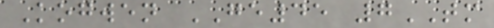Kogwen GE45 7TM
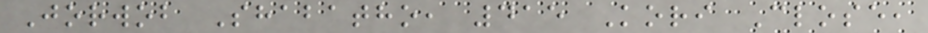Jorwob Shabatho, 415 Kori Close,
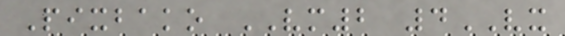Pixbako VM2 4VX
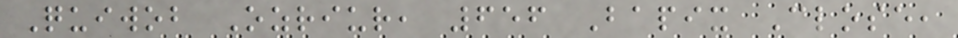Quiwob Ozriur, 656 Bapix Close,
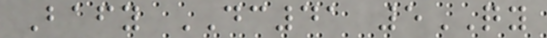Bafy DC41 5QY
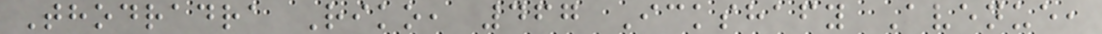Thodradra Riko, 467 Ickshafy Avenue,
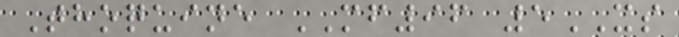Thoquine MF96 5XS
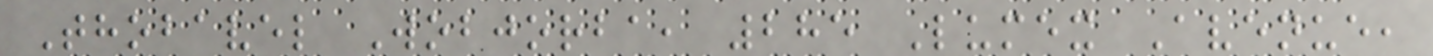Thobavel Wobjorba, 285 Lumex Avenue,
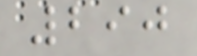290
